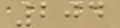204
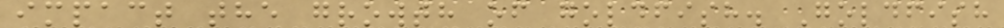impact the growth of goldfish. Goldfish
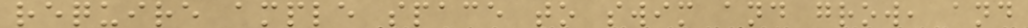require ample space to swim and grow, and
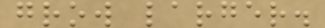grow larger.
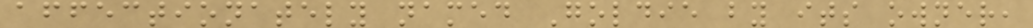affectionately named Goldie by its owner,
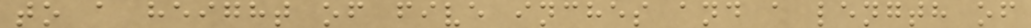to a height of five inches and a length of
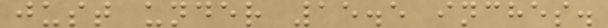just under 15.5 inches.
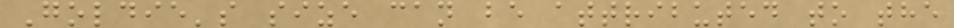Goldie's size can be attributed to the
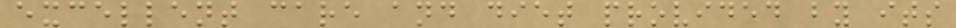excellent care and diet provided by its
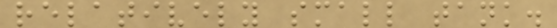relatively small tank.
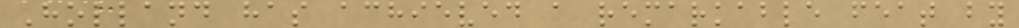Holland has achieved a remarkable feat by
